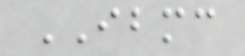IBMC
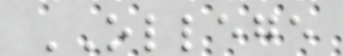OLLEGE
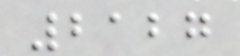2127
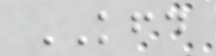KFD
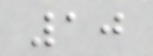10
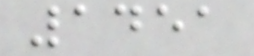1451
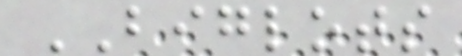BIGLOTS
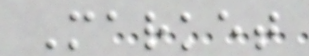Market
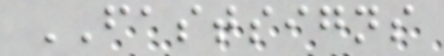FASTSIGNS
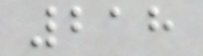218
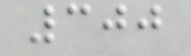300
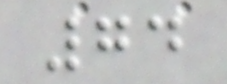74
